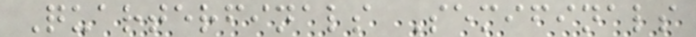Quarterfinals Semifinals
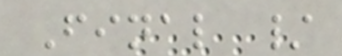Final /
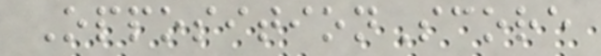OppositionScore
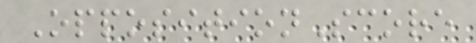OppositionScore
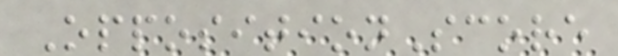OppositionScore
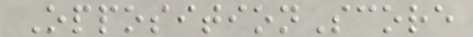OppositionScore
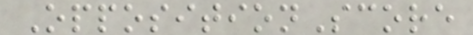OppositionScore
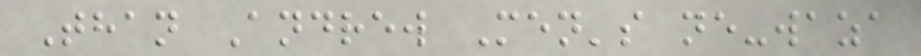Than Andrew Men's ne-waza
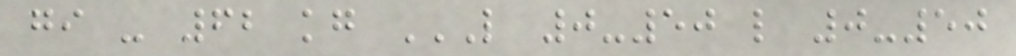gi - 62 kg L 0-50 L 0-50
